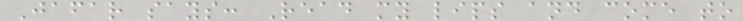Jafar says: Read my lips and come to
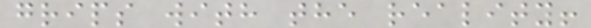grips with the reality!
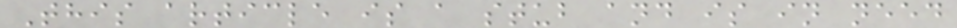This article is a stub and is in need
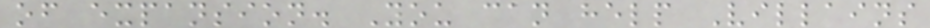of expansion. You can help Villains
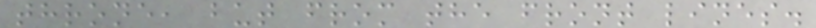throne, but from the front lines.
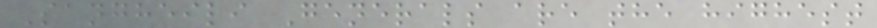Sangheili Generals are the highest
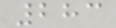283
